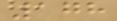178
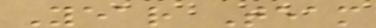Year Team
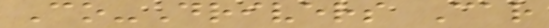Co-Drivers Car
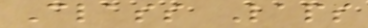Class Laps
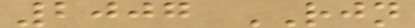2007 RJN
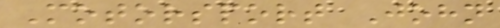Motorsport John
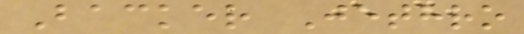Backer Jethro
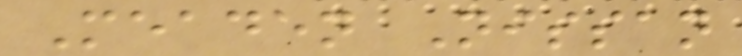Meaden Nissan
